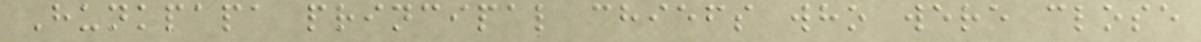Hunkpapa principal chiefs who were close
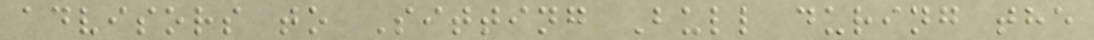advisors to Sitting Bull during the
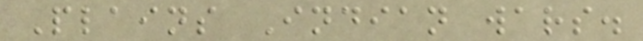Plains Indian wars.
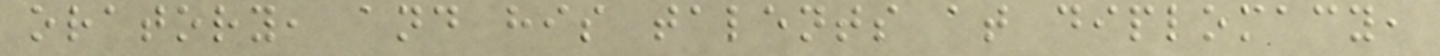oratory, and his talents at diplomacy,
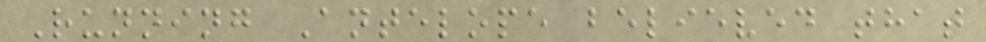Running Antelope believed that
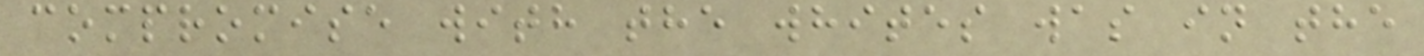compromise with the whites was in the
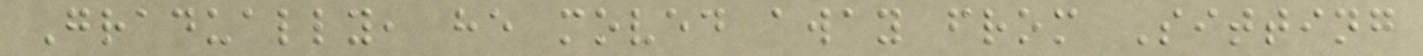Gradually, he moved away from Sitting
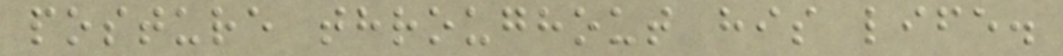posture throughout his life.
